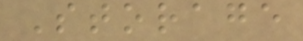Storage
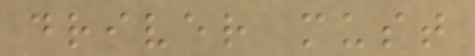driver must
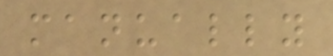manually
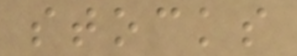stocks
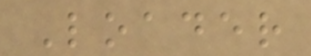Loader
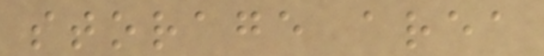storage area
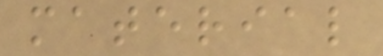material
